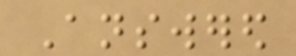Answered
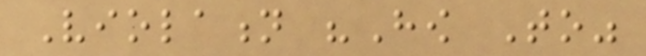Violation "How To"
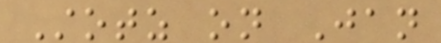Stotz on Jan
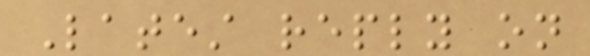Latest reply on
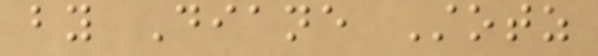by Diane Stotz
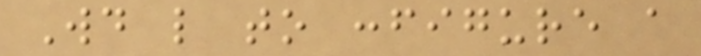Would like to configure a
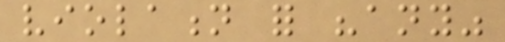violation for "any"
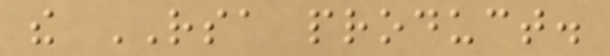the RSA product.
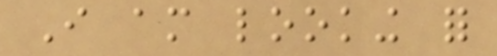I am looking for
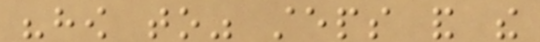"how to" steps and the
